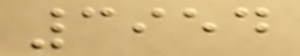3954
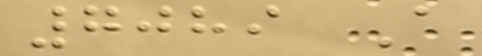7089 A
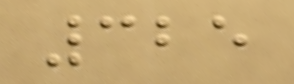325
